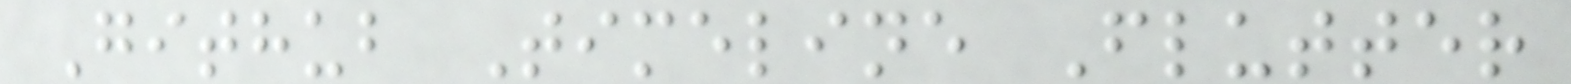Github Timeline Flutter
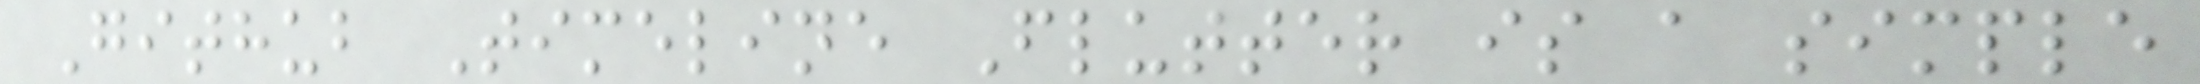Github Timeline Flutter is a simple
